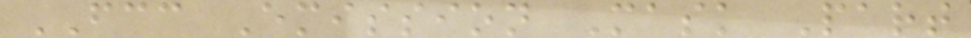FCC Emission Mask Part
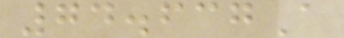74.637A
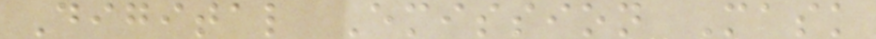Digital Emission Mask
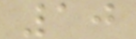10
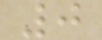0
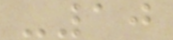-10
